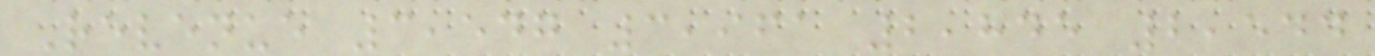Revenue 3,547 3,961 2,845 2,544
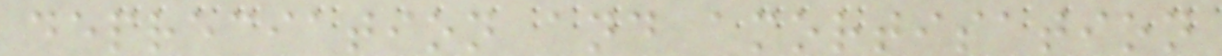depreciation and amortisation
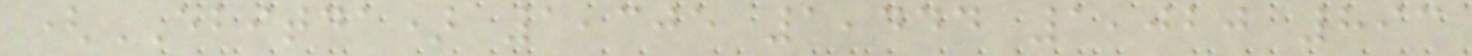(EBITDA) 1,305 1,444 1,020 893
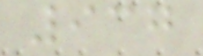937
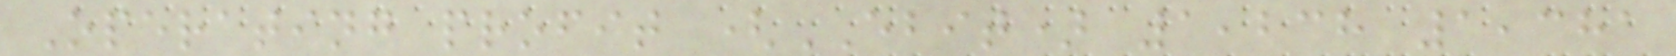Operating profit (EBIT) 1,238 1,381
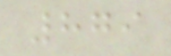879
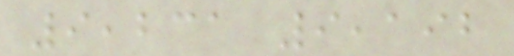9,231 9,192
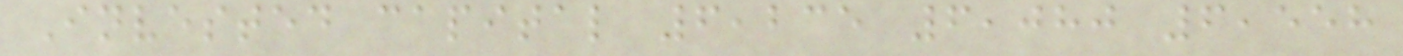Invested capital 6,235 6,080 6,558
